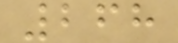268
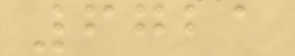6721
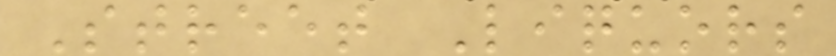Street Liquors
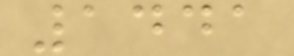1441
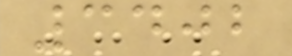3402
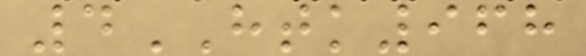4HTK968
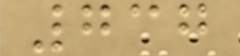737
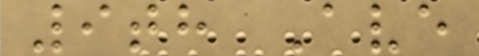9th Ave
